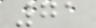71
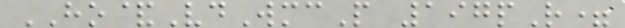HO&VdWmcP 197pR=
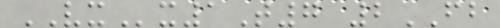VXx1T7 2FB
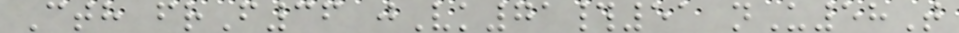Cth frF36 jVk71#51 nU58T
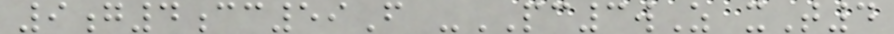9g4cc59F -PC3wZ xT4
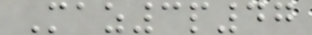Maz3p47
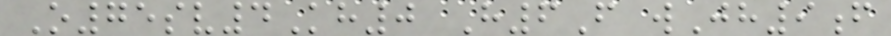O75sv4Kh0 H6F wJh9f
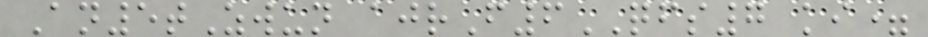An5tZwun ajrF6QFS7 ki=
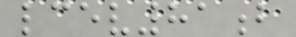lcev81b
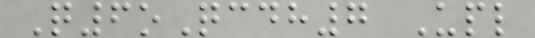Q6oQcdh7 Upl
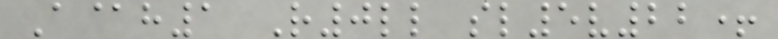A@h1 R0ll sl5v22+
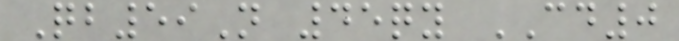Qb59N 45qy CD0
